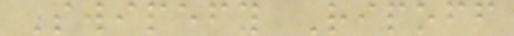Swipefy Ripoff
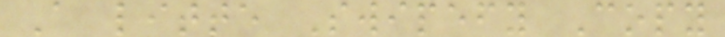A litte Swipefy Copy
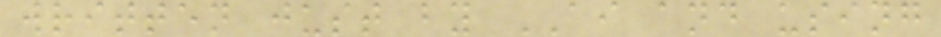written just by AI and using
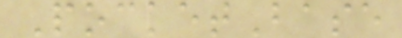PocketBase
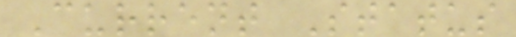Current Status
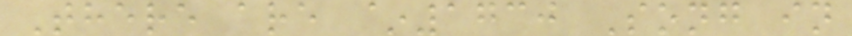There are ~1730 Song in
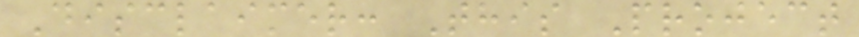Disclaimer: This Project
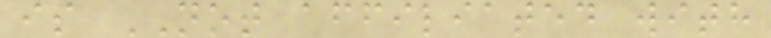is NOT affiliated with
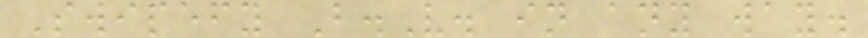Swipefy B.V. in any way.
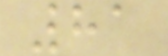81
